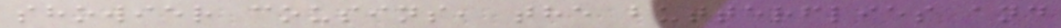showier cousins, the butterflies and
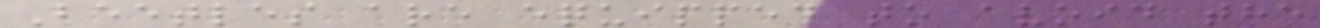Beetles are equipped to avoid the
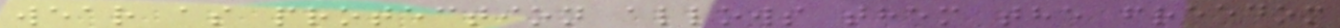wear as protection allows them the freedom
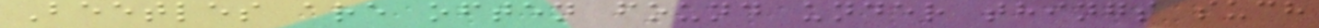Beetles are often found under things such
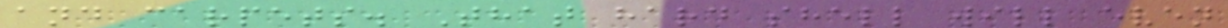and carpets. That hard shell will even
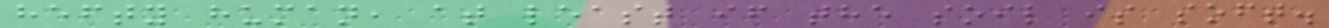hefty human, at least if the soil is soft.
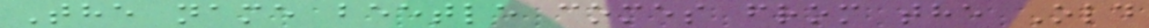The name beetle comes from the Old
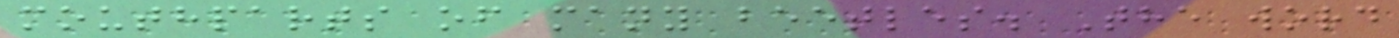mouthparts of many beetles. The word
